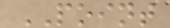POINT
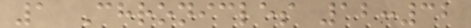1 Chronicles 12:32
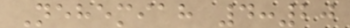Nehemiah 4:20
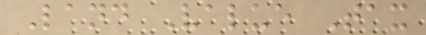Land Value Tax
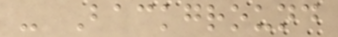- Background
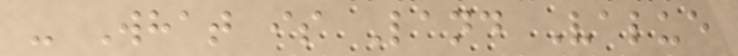- What is Land Value
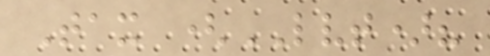Tax (LVT)?
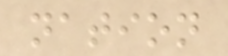nation
